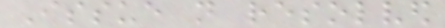Issue not resolved
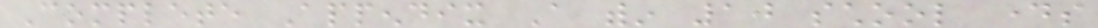Complete Appendix A within 10 school days
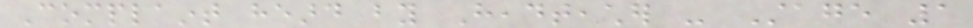Complaint heard by Headteacher - Stage 1
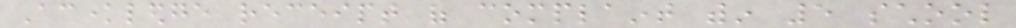Acknowledge receipt of complaint within 5 school
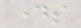days
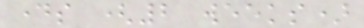days (2 weeks)
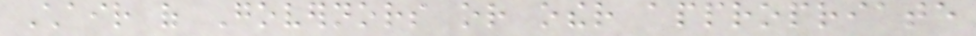Chair of Governors or other appropriate
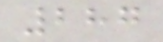287
